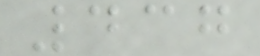437
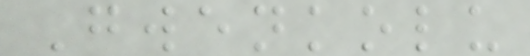Gwenkolu
